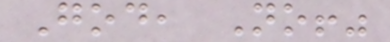God, No!"
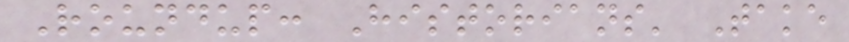Roundup: Historians' Take
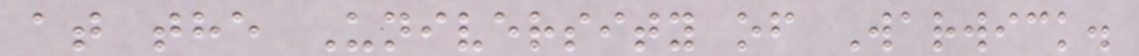at the University of Warwick.
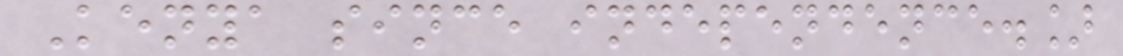Kenya since independence.]
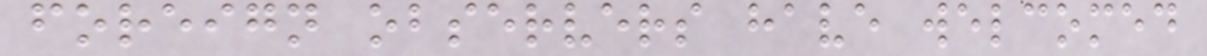foreign observers have welcomed
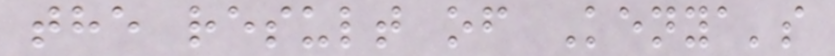the result of Kenya's
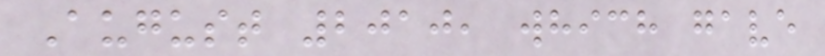August 2010, which gave
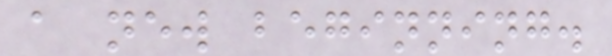a new beginning.
